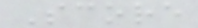Score
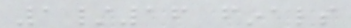1/16 finals
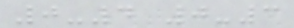0-4 0-3
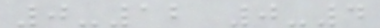0-12 0-4
